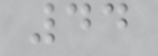44
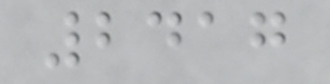2417
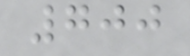700
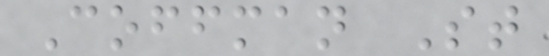Coffman St
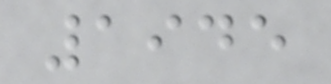1945
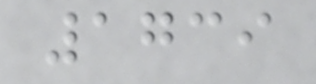1739
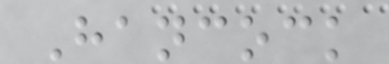Hancock
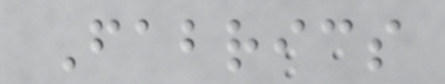Fabrics
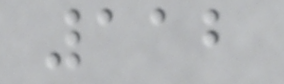112
